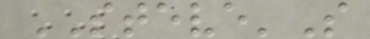STEVE'S
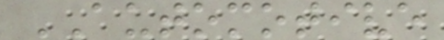AUTOMOTIVE
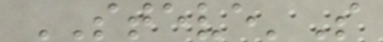STEVE'S
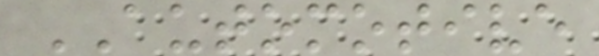AUTOMOTIVE
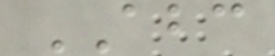ABC
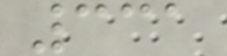331
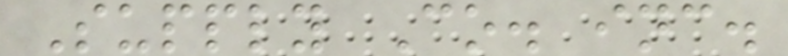Supply Co. inc.
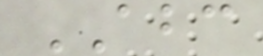ABC
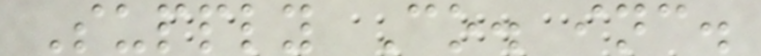Supply Co. inc.
